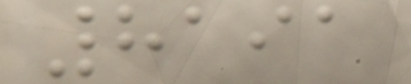8191
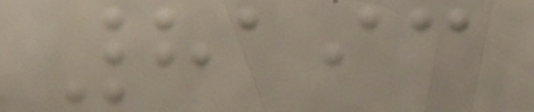8193
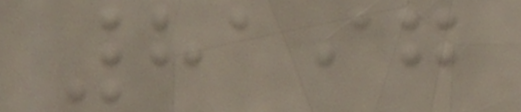8197
